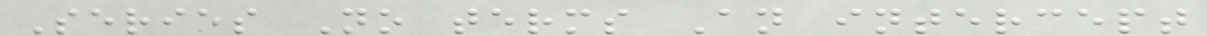Series No terms An intercept
